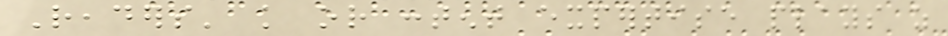Readers' knowledge or content expertise plays as
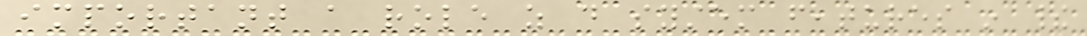important a role as do system features in their
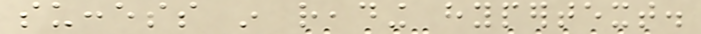success in reading hypertext.
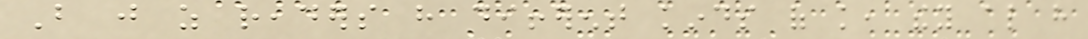But just as readers have different kinds of knowledge, they also have
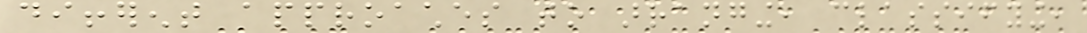different approaches to arranging, classifying,
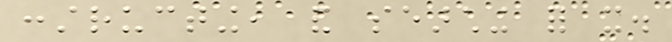constructing, and searching for it.
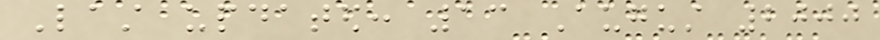Last updated: 13 August 2000
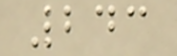243
